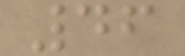46
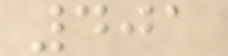401
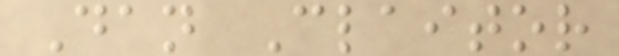Dan Claitor
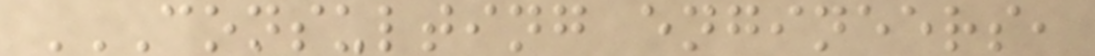CONSULTING ENGINEERS,
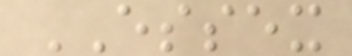ESSEX
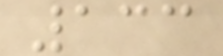133
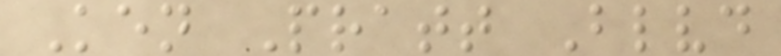Ken Pratt Blvd
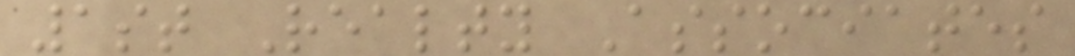1st Realty Associates
